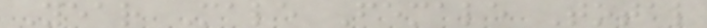Year Male Female Total
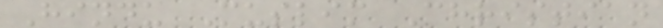Hindu Muslim Christian
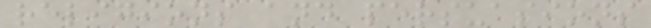religions and persuasions
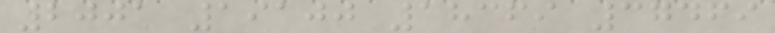2001 19100 18369 37469
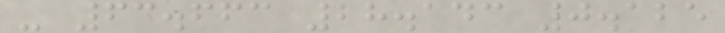- 63.663 28.143 0.125
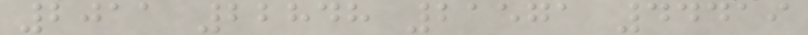2011 22848 21571 44419
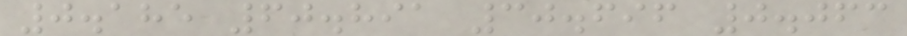0.185 60.891 30.696 0.063
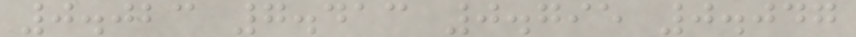0.023 7.413 0.795 0.047
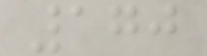170
